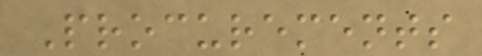Procurements
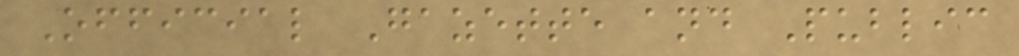Official Gazette and Public
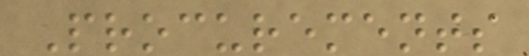Procurements
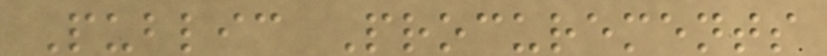Public Procurements
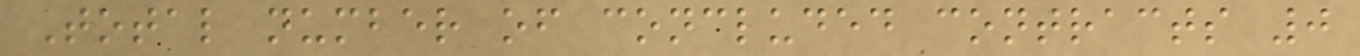Total number of concluded contracts 0
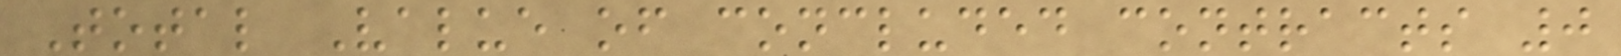Total Value of concluded contracts 0
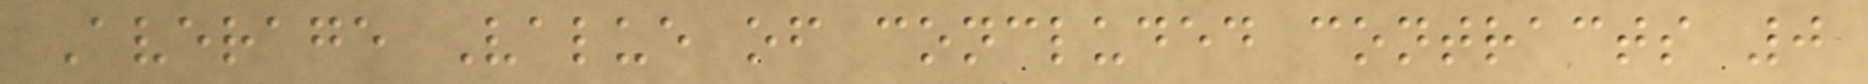Average Value of concluded contracts 0
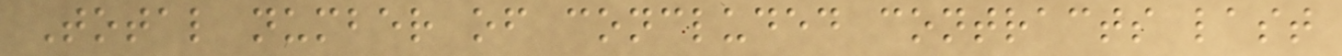Total number of concluded contracts last
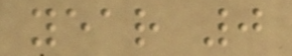year 0
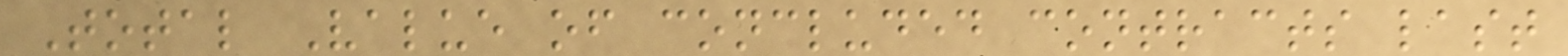Total Value of concluded contracts last
